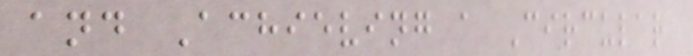and Achieving a Circular
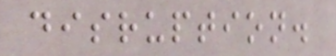disruption.
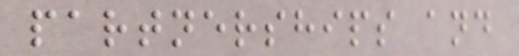partnerships and
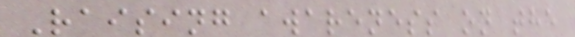Raising awareness on the
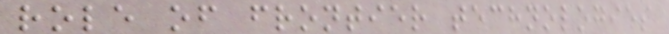role of frontier technologies
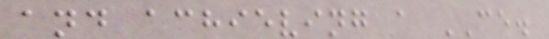and achieving a CE.
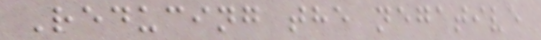Reducing the negative
